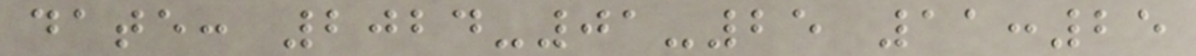date: 2024-01-25 11:25
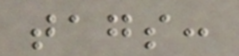tags:
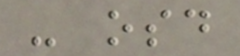- osd
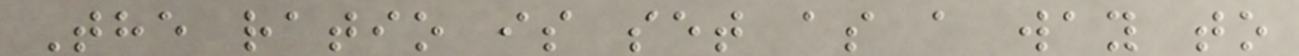The ratio is set as a way to
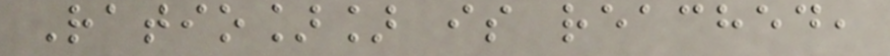Ratio]] is reached,
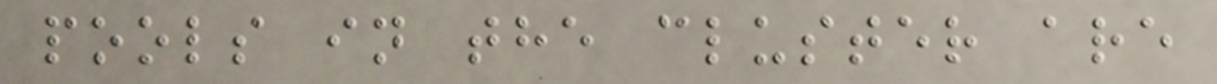pools in the cluster are
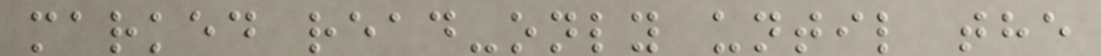marked read-only until the
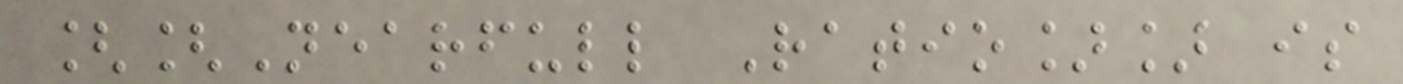[[Nearfull Ratio]] is
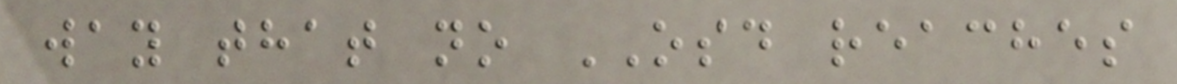way that no OSD reaches
